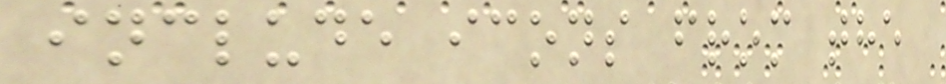include icons from the
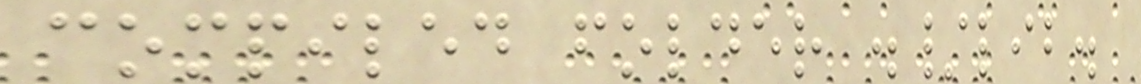compiled folder ./lib.
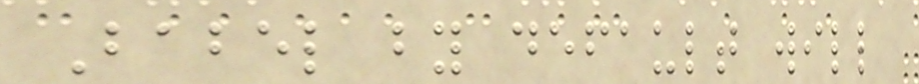Babel by default will
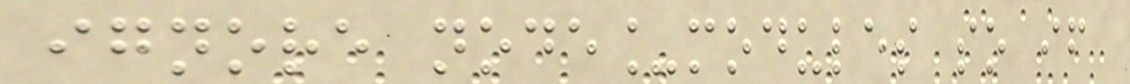ignore node_modules so if
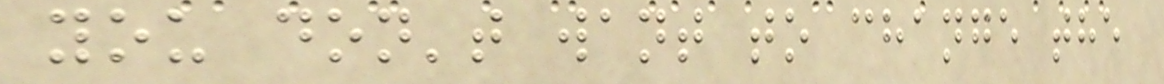you don't want to change the
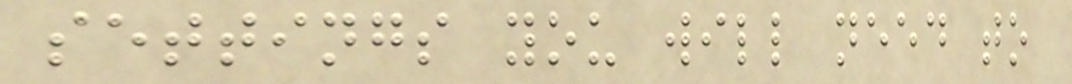settings you will need to
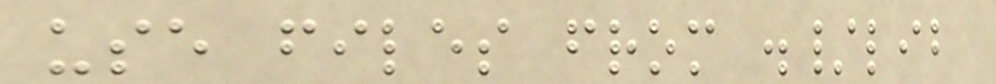use files from ./lib
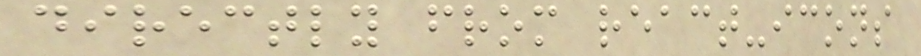directly from react-icons
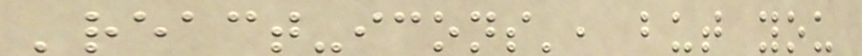'react-icons', but you
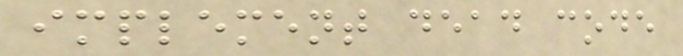implement dead code
